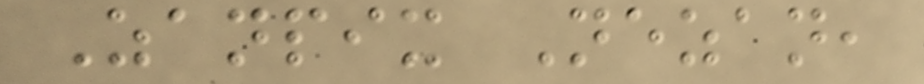Zanpix Nezan,
